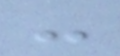-
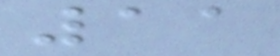11
